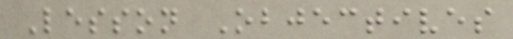Lesson Objectives
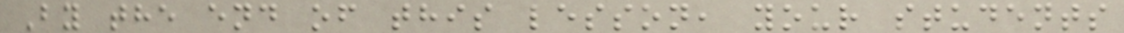By the end of this lesson, your students
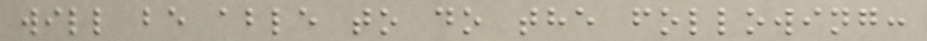will be able to do the following:
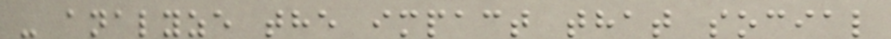- analyze the impact that social
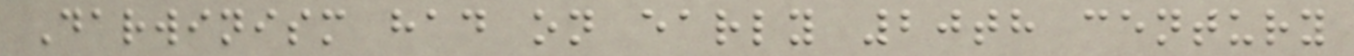Darwinism had on early 20th century
